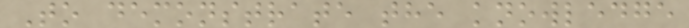To demonstrate the knowledge
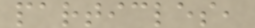particles,
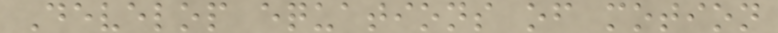Develop equations of motion
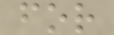for
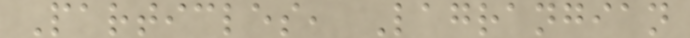Particles, Lagrangian
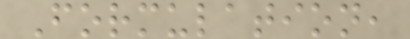Formulation,
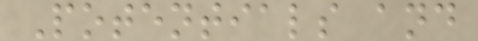Potentials and
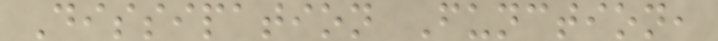Dissipation Function,
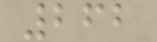262
